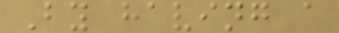By having a
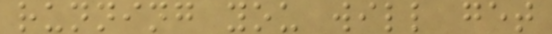running you will get
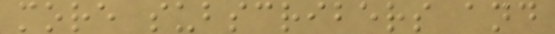more subscribers and
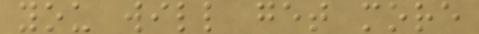you will get more
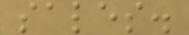sales.
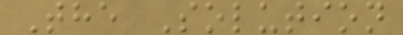The Solution
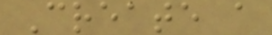Create a
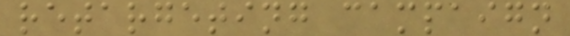retargeting campaign
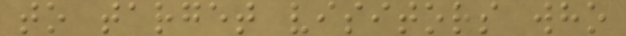to target visitors who
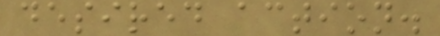desired action.
